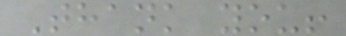Thank you!
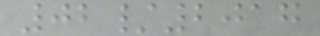02/2017
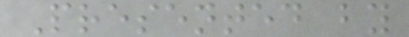Presented by
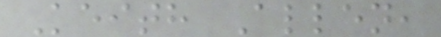Keith Allen,
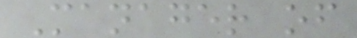Manager of
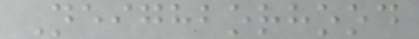Neighborhood
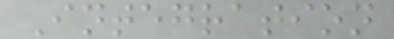Integration
